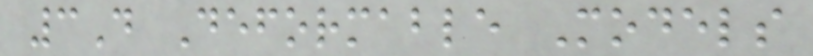3D Deformable Models
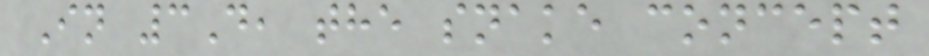In 3D, the snake concept
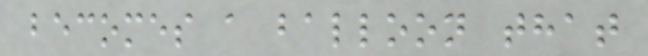becomes a balloon that
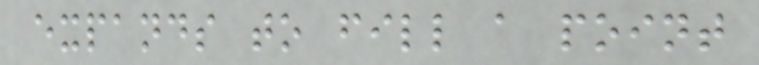expands to fill a point
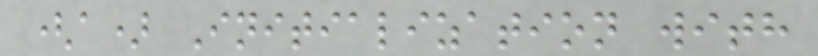(a) Initialization with
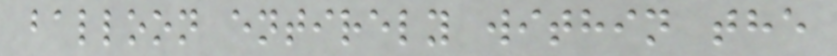balloon entirely within the
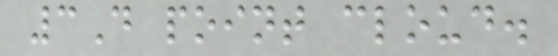3D point cloud.
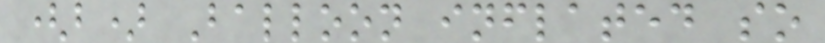(b) Balloon inflated so
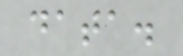data.
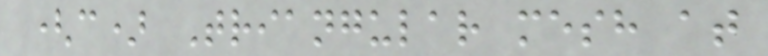(c) Triangular mesh at
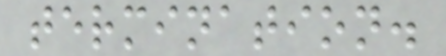termination.
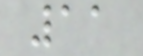11
